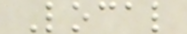Local
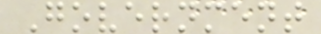Government
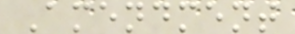Amendment
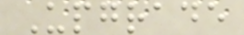Upgrade
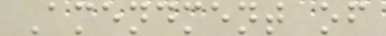Amendment of
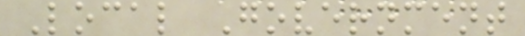Local Government
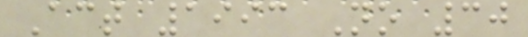Act 1993 No 30
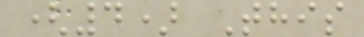(4) This
